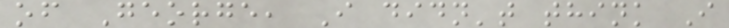of George, I didn't think I
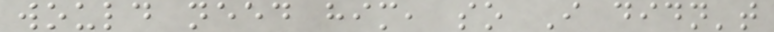would need him, so I didn't
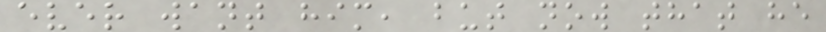ever want him, but now that he
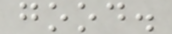good.
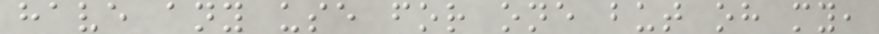have any use for one but oh my,
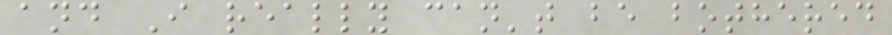and I really can't be bothered
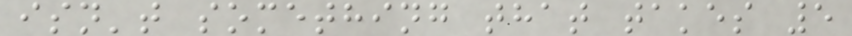isn't something that takes 5
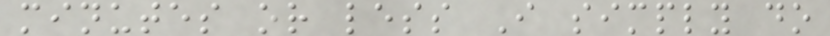minutes or less I simply do
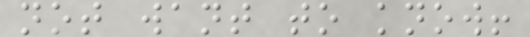not want to know!
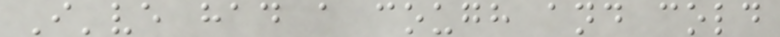I've had a cough and cold
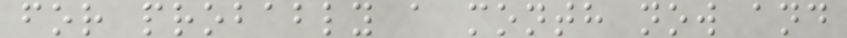for probably a month now and
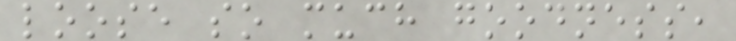loose so much goodness,
